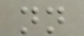nn
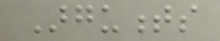Arguments
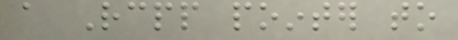a Rcpp pointer to
